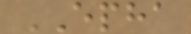EPHA
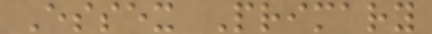Essex Primary
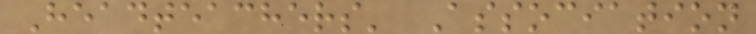Headteachers' Association
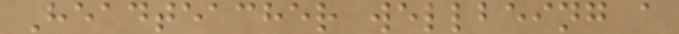Headteacher wellbeing a
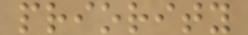priority
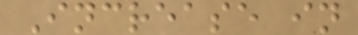Increase in
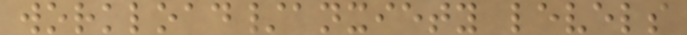workload/anxiety levels
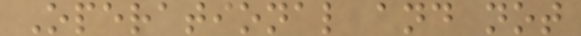Operational and not
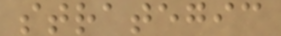strategic
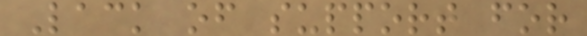Lack of support for
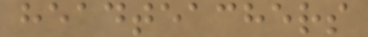headteachers
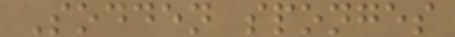Sodden sponges
